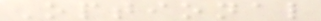Optional
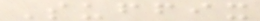Suffix
